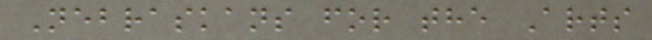Nebraskans for the Arts
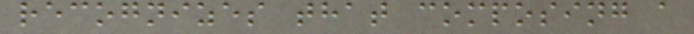recognizes that composing a
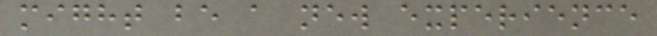might be a new experience
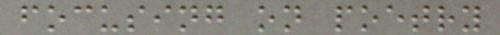focusing on poetry
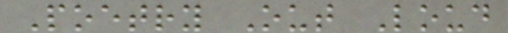Poetry Out Loud
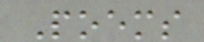Poems
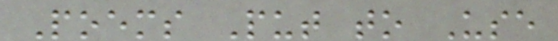Poems Put to Use
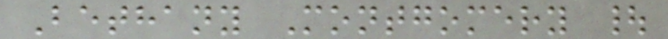Bethany Montgomery |
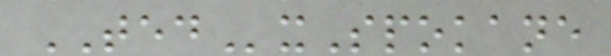TEDxSpokane
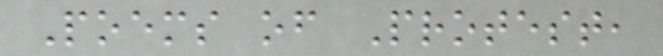Poems of Protest,
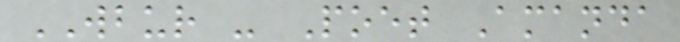WBUR - Poet Amanda
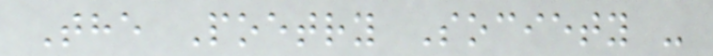The Poetry Society -
